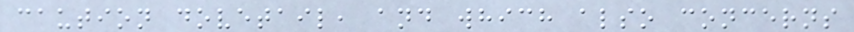caution dovetail, and which also concerns
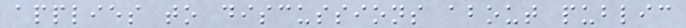applies to discussions about public
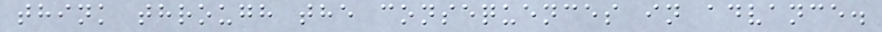think through the consequences in advance.
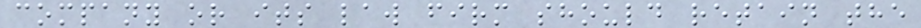company or its law firm should retain the
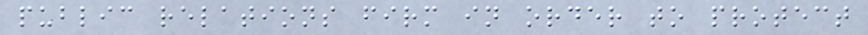public relations firm in order to protect
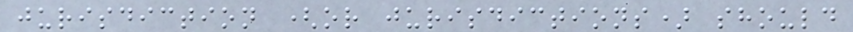jurisdiction (or jurisdictions) should
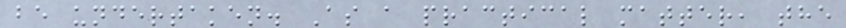be undertaken. As a practical matter, the
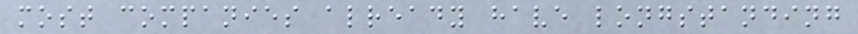most companies already have longstanding
